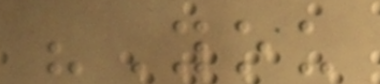"You
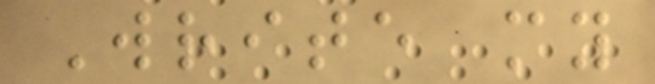Write my
